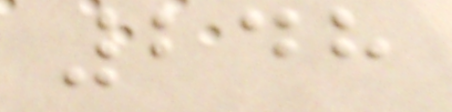248
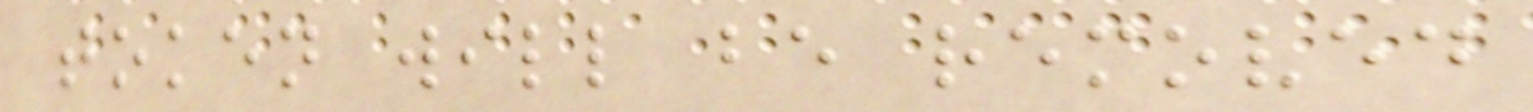token will be removed
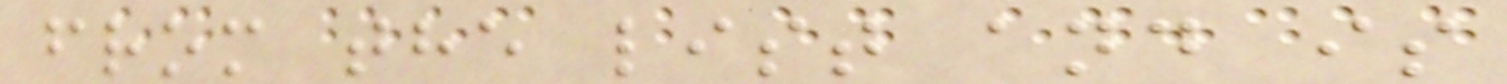from the list and is
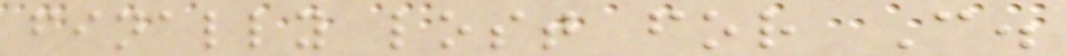finally lost for C.
